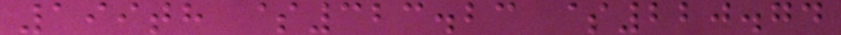199th $323.23 $220.74
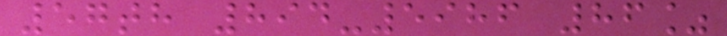57th 894-5986 86%
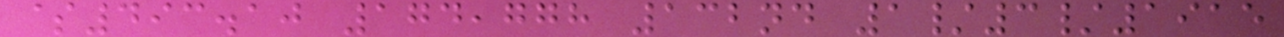$493.10 174,778 132nd 1/3/1915
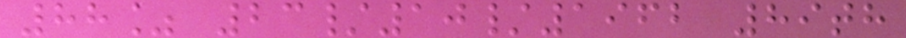88% 23/10/1962 89th
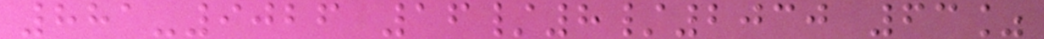881-9026 16/8/2030 63%
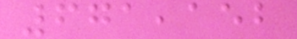671,152
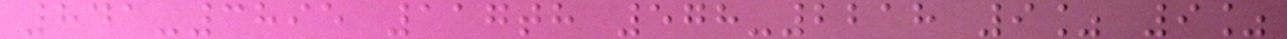841-3895 117th 578-2218 9% 9%
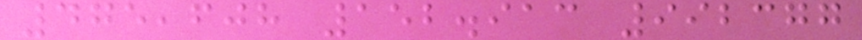475,608 152.913 992377
